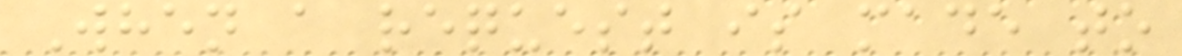When a request is made to
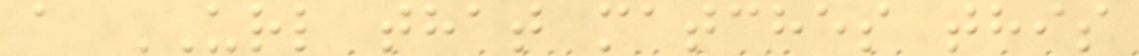a URL that matches this
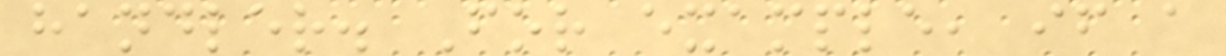handler. For example, if a
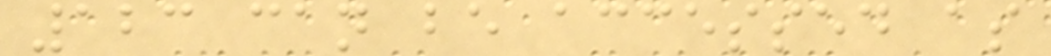123 can be accessed as
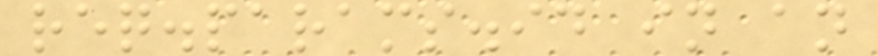req.params.id in an
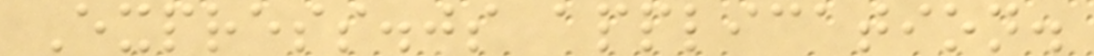Express.js application.
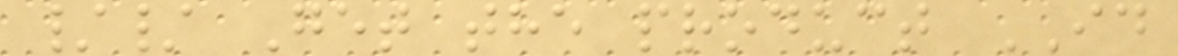// Get the product ID
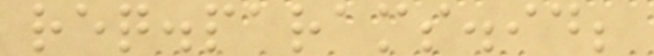req.params.id;
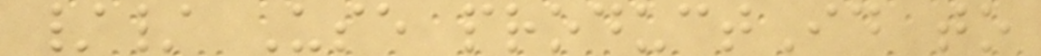// Use productId to
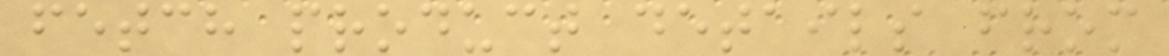fetch product details from
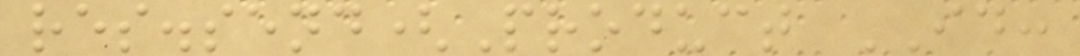res.send(Product ID:
